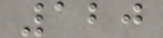120
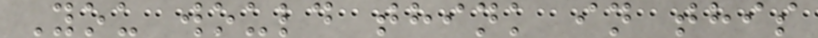You would think in this
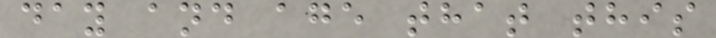day and age that this
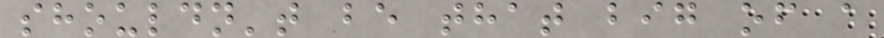shouldn't be that big of a
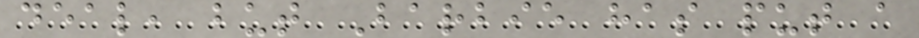deal, but Barbie has put a
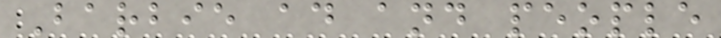Barbie ad and people
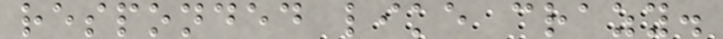responded like crazy.
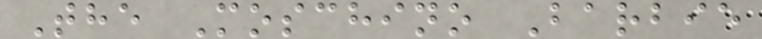The Moschino Barbie
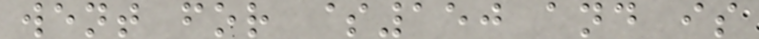went for $150 and is
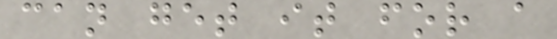can get it for a
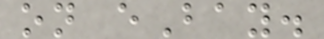on eBay.
